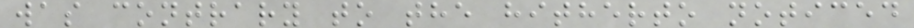was contrary to the hitherto noticed
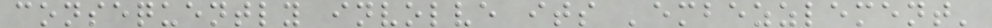consequently involve its 'embezzlement'
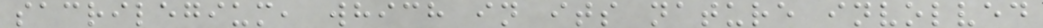sacrilegium, which in its nature involved
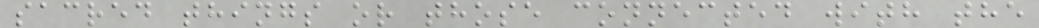sacred things or those connected with the
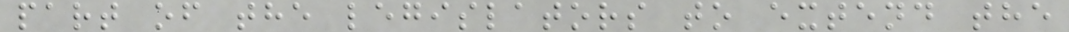part of the legislators to extend the
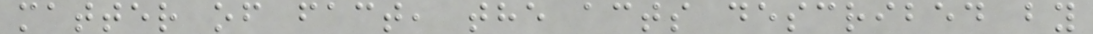matter of fact, the acts described by
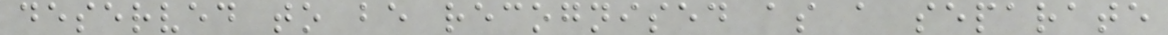deserved to be recognised as a separate
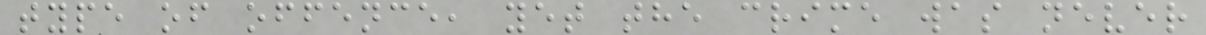type of offence, yet the crime was never
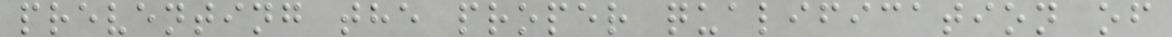preventing the proper qualification of
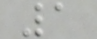1
